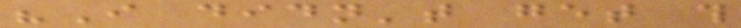"I didn't get this
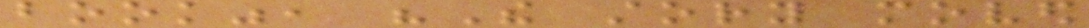book", "The story moved
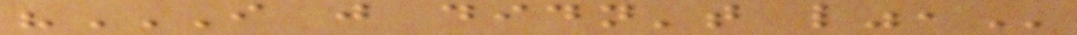"I JUST DIDN'T LIKE",
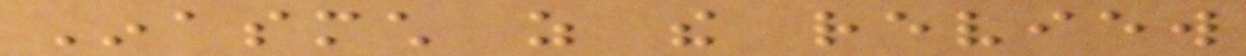Inasmuch as the review
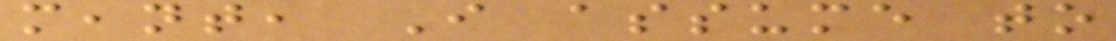meant, I assume to
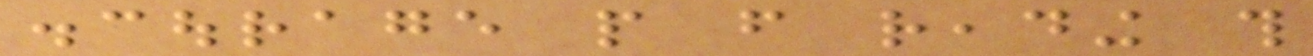discourage people from reading this
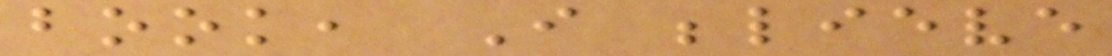book, I believe
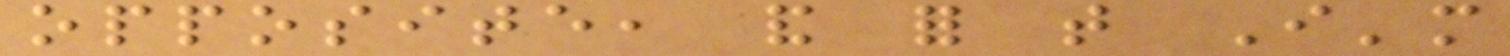opposite, and for that I'm
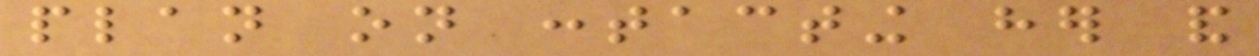plan on contacting her and
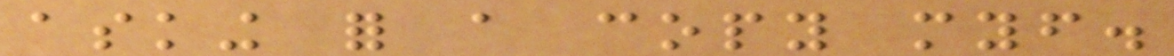asking for a copy myself.
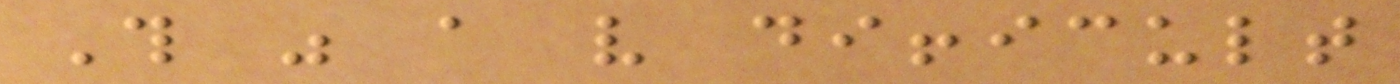This was a very difficult
